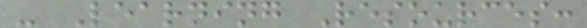- Learning Resources:
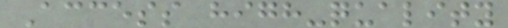Access high-quality
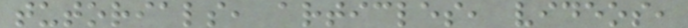tutorials, articles, videos,
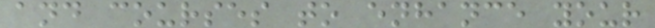and courses to enhance your
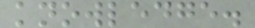knowledge.
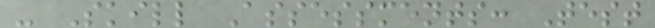- Skill Assessments: Test
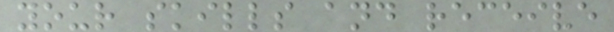your skills and receive
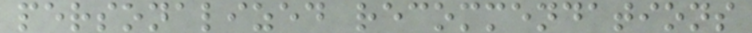personalized recommendations
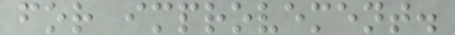for improvement.
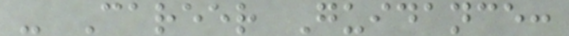- Career Guidance:
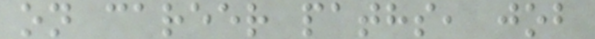on career paths, job
